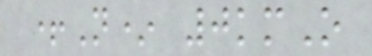+N* 0kmO
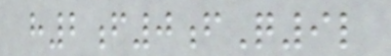h2f0fQ9l
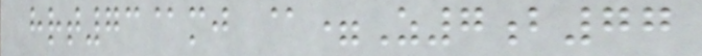hrt73@mj @=Z7b77
